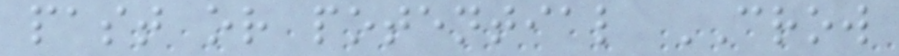past or potential CROW
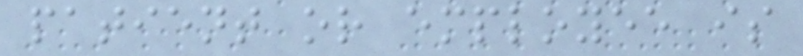patient or employee is
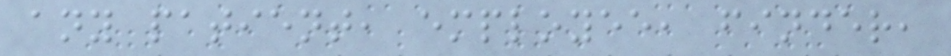any patient, employee, finder,
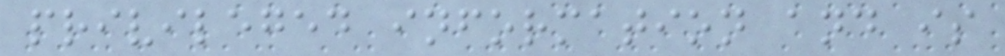privileged information and is
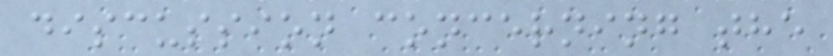discussion concerning the
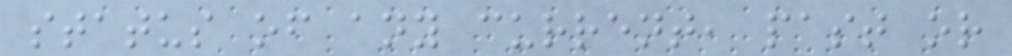status of any current, past or
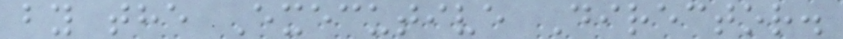by the Executive Director.
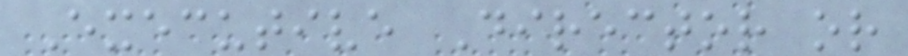Executive Director or
